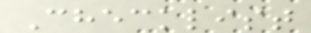Checklist
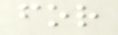for
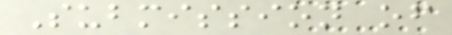Submission of
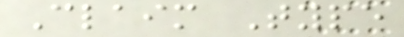Claim Type
